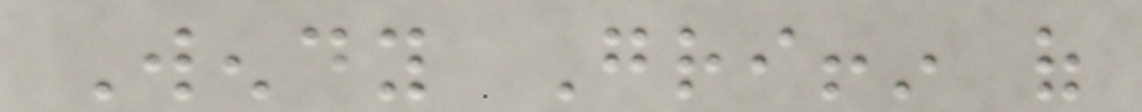Wendy Griffin of
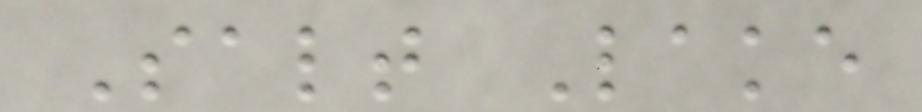Salt Lake
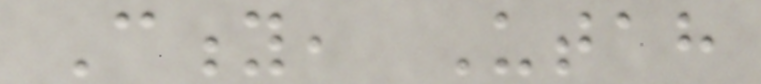City, Utah
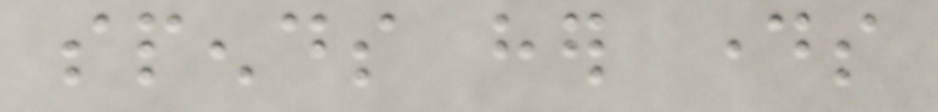spends her days
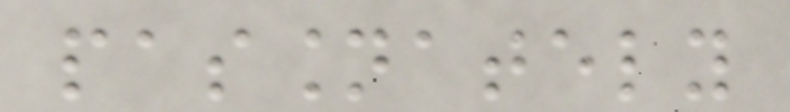passionately
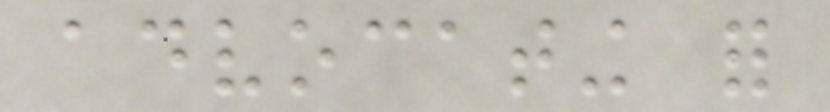advocating for
